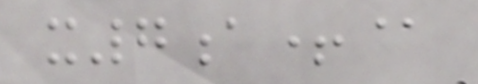x7a+@
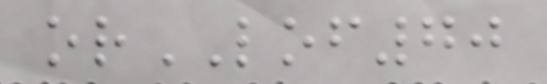orLOF70
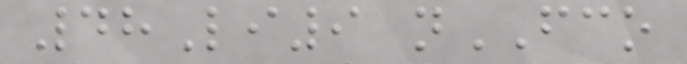48Li9 nFCO
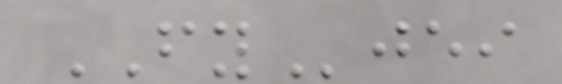FYjei
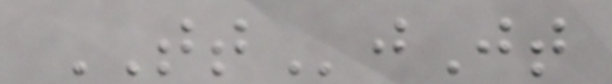TTjJt
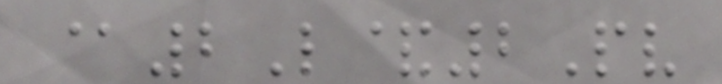@2L&2Pv
